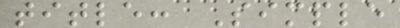title: Simple
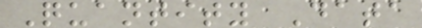Quantity Data
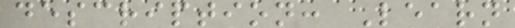description: Learn
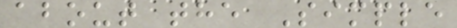about the Simple
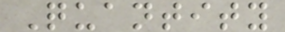Quantity
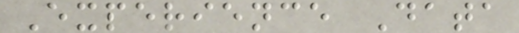Experience Data
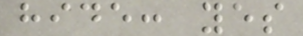hide: yes
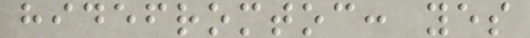hidefromtoc: yes
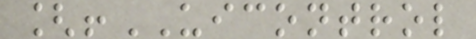[!UICONTROL
